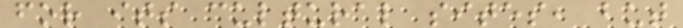for its cultural sites, but
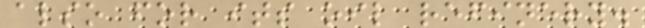also for its oil refinery.
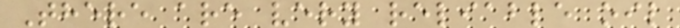There are very reliable oil
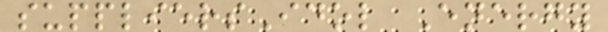suppliersIdol Energy
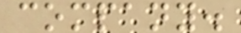company.
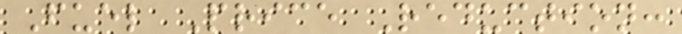Fuel Price Reduction:
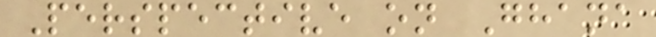Perspective on Ghana
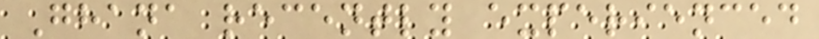Ghana recently experienced
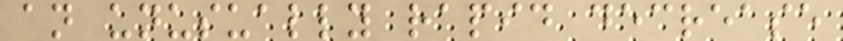an unusually rapid decrease
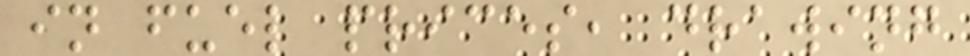in fuel prices, drawing
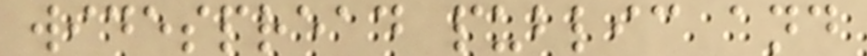widespread public and
